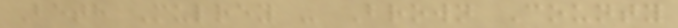Beth Mulrey - Brown County
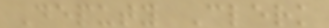Deputy Clerk
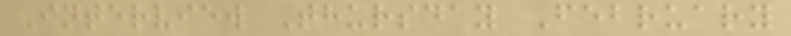Interview Thursday February
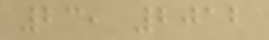23, 2012
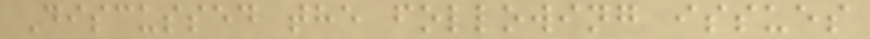Discussed the following issues
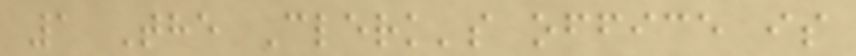1 The Clerk's office is
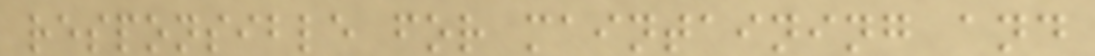responsible for maintaining and
